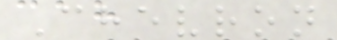Chevron
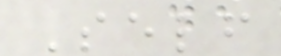Self
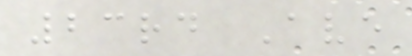23rd Ave
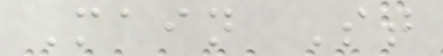Main St
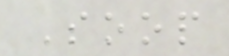Soop
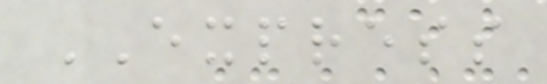EXPRESS
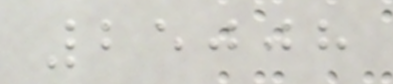25008
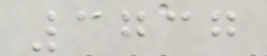3737
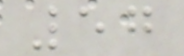57
